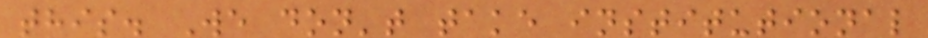this. We don't take institutional
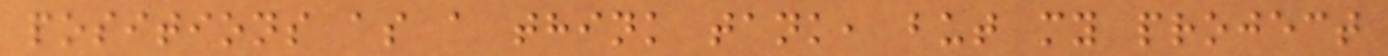positions as a think tank, but my project
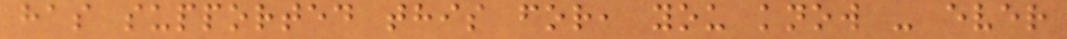has supported this for, you know - ever
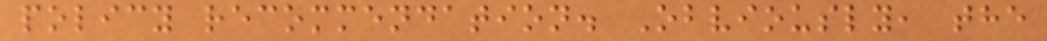policy recommendation. Obviously, the
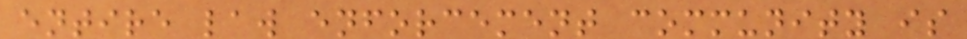entire law enforcement community is
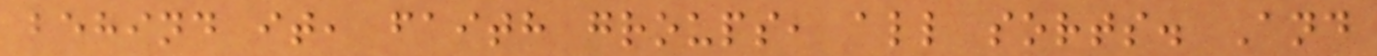behind it, faith groups, all sorts. And
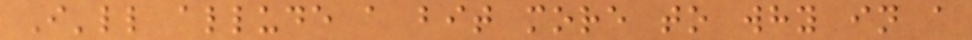I'll allude a bit more to why in a
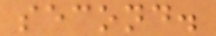second.
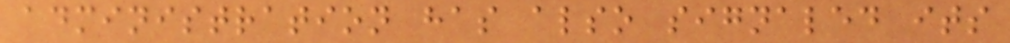administration has also signaled its
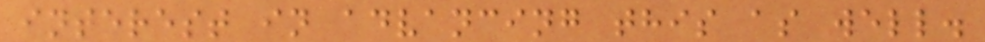interest in advancing this as well.
